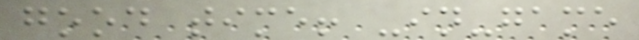good time! -in-game
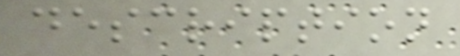description
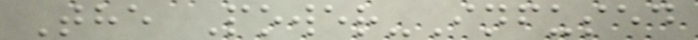The Power-Infused
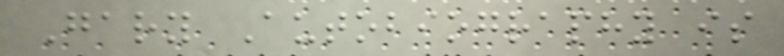Gary Autobiography is
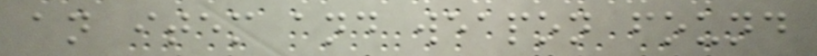an item and weapon found
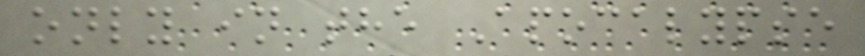only in the Apocalypse
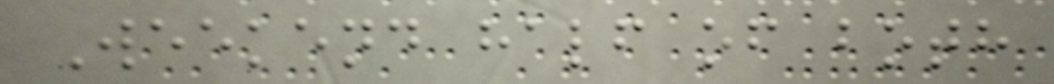Weekend half of both
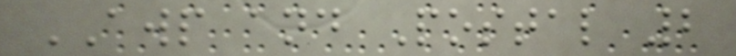AWP and Postal 2
